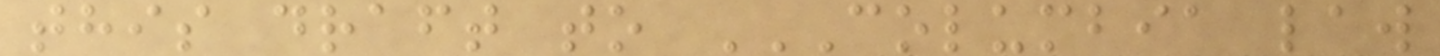this draft to COLUMBIA LAW
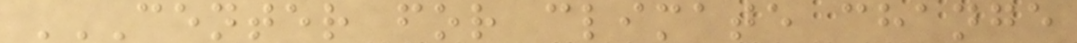CENTER FOR CLIMATE CHANGE
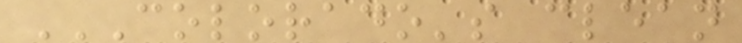COLORADO'S CLEAN
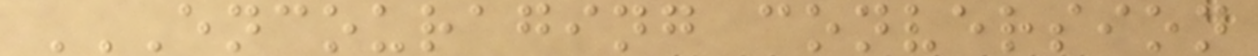ENCOURAGING CONVERSION
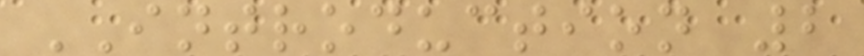INTRODUCTION 2
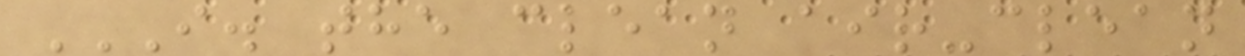I. THE CLEAN AIR-CLEAN
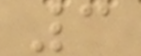3
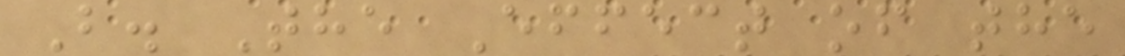B. The Effect of the
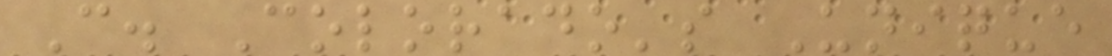C. Colorado's Unique
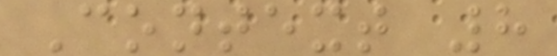Context 8
